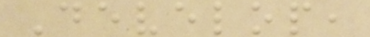Develop,
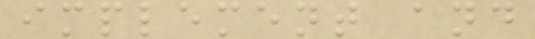implement and
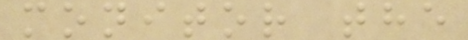monitor the
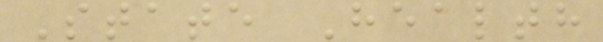State Health
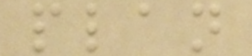plan
